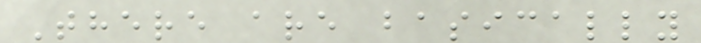There are basically
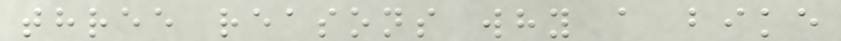three reasons why a bike
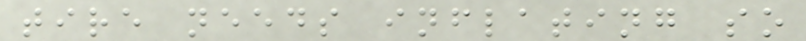tire needs inflating so
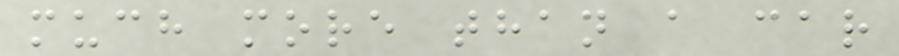much more than a car
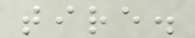tire.
